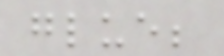glue;
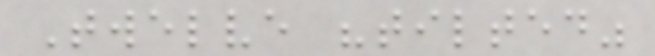Twelve "tilted"
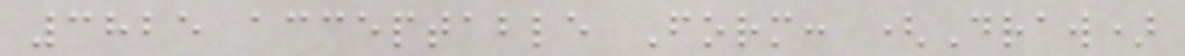3825 acceptable Form: (Draw)
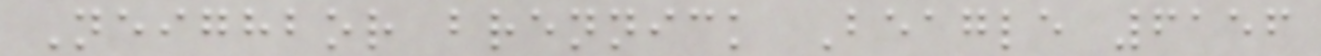Neighbor brennick Beagle 6156
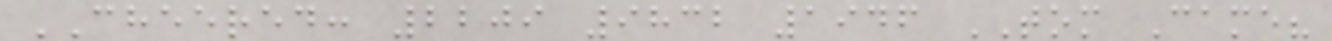CHEERED: 2209 9832 1946 TOM Came?
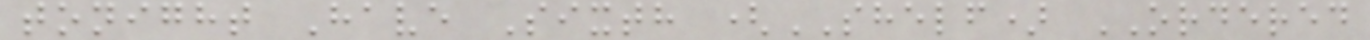tonight Have Sixth (SHELF) ORDERED
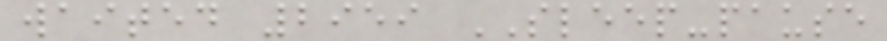waited 2959 SLEEP-pause
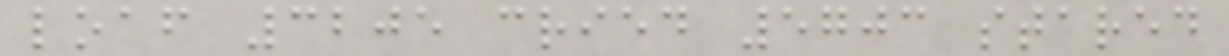loaf 3205 cried 5703 stared
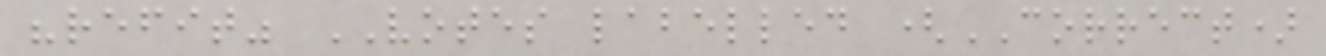"refit" VOTES labelled (CORRECT)
